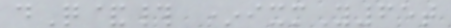dQ&# *ixmY65t
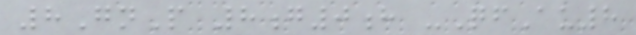8GnP 8g0h -QfAu8
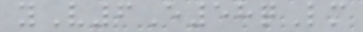yV6E58qLm
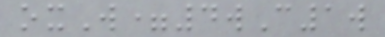oxW=4wC1w
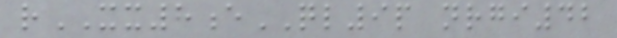rXX8eQL9p nrgi42
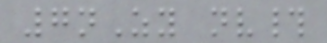7nZy nv#
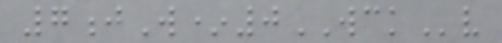7jW*0WCKv
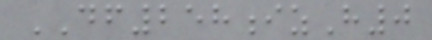DF258izH0
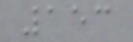153
